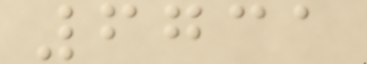6731
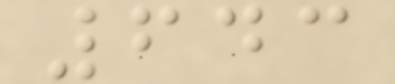643
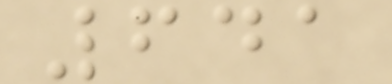641
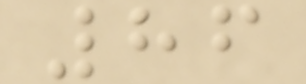86
